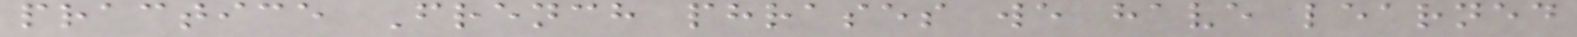practice French phrases we have learned
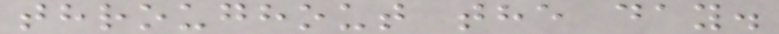throughout the day.
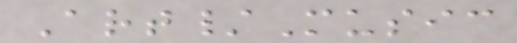Art/Music
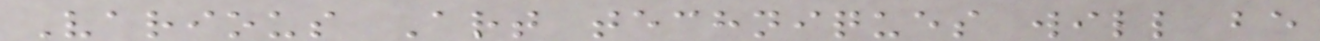Various Art techniques will be
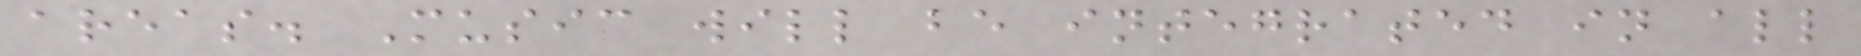areas. Music will be integrated in all
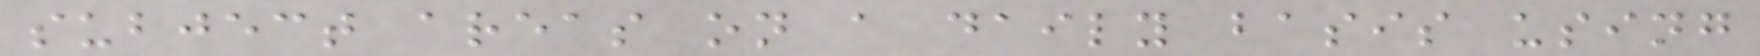subject areas on a daily basis using
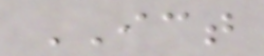ICT
